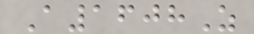A1608Z
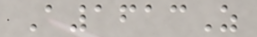A1613Z
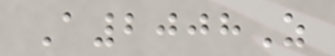A2008Z
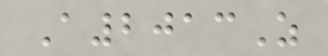A2013Z
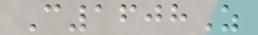C1608Z
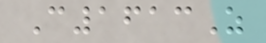C1613Z
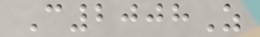C2008Z
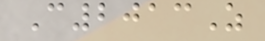C2013Z
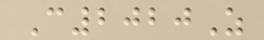C2020Z
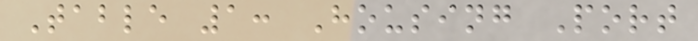Table 1: Housing Port
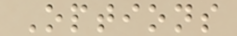Options
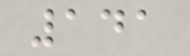141
